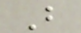B
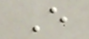E
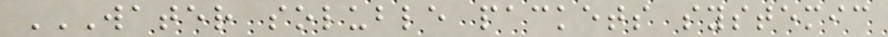WATER SOLUBLE PACKETS SYSTEMIC
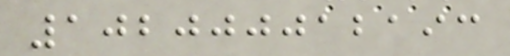102000012193
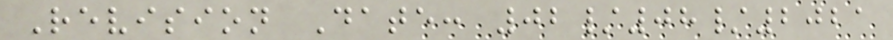Revision Date: 02/08/2021
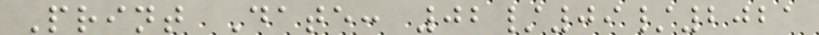Print Date: 02/09/2021
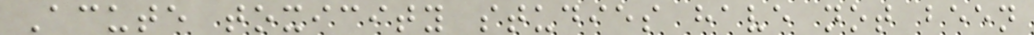Acute toxicity studies have not been
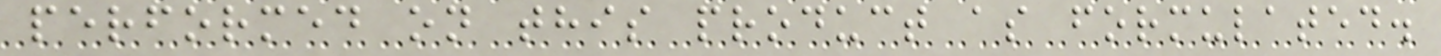performed on this product as formulated.
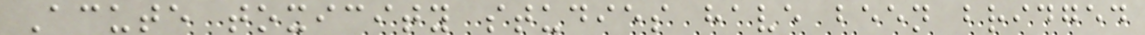Acute toxicity studies have been bridged
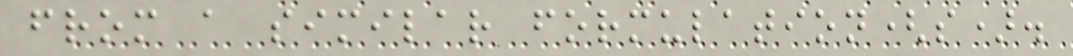from a similar formulation(s).
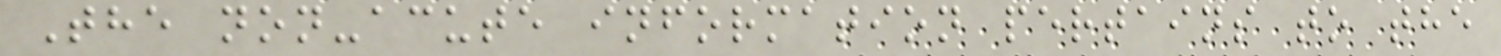The non-acute information pertains to the
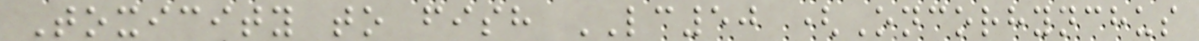Toxicity to fish LC50 (Oncorhynchus
